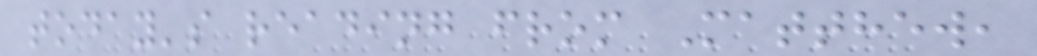today's reading from Matthew,
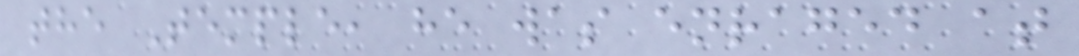the Temple, he was enraged at
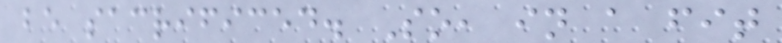be sacrificed. So, in a fit
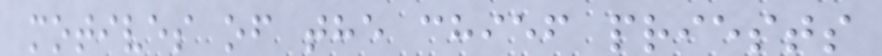motives of the chief priests
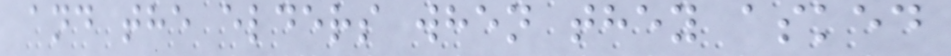and the elders when they asked
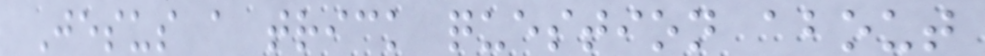Jesus a trick question about
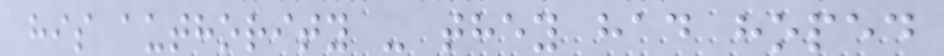his authority - they had hoped
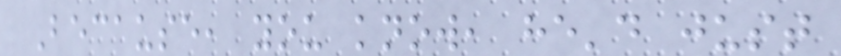Because, you know, he'd just
